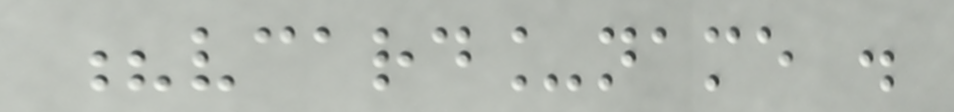?vcard_name .
